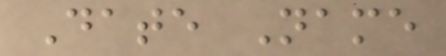Date Name
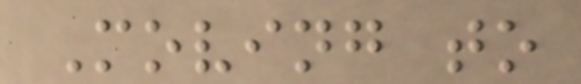Moving to
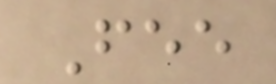Fee
